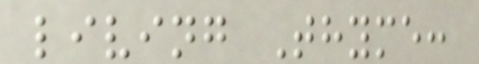living Thyme:
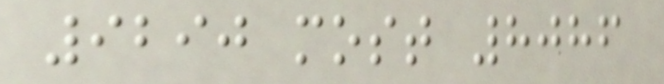9290 most 8086
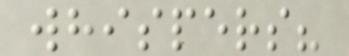whispers?
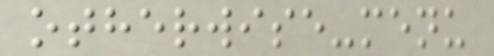otherwise-menu
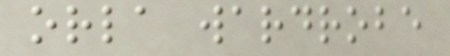orla wardrobe
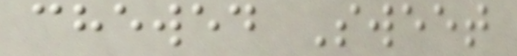chewed Sweet
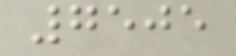7505
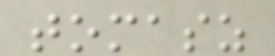tomasz
